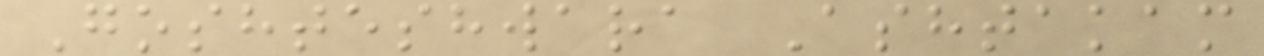Goshteshwara Ashtakam
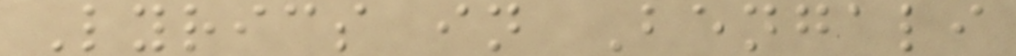Lyrics in Bengali
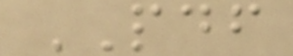PDF
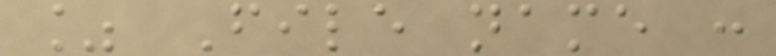% File name :
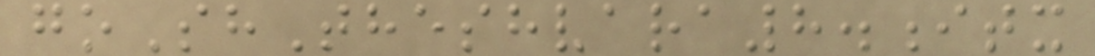goShTheshvara8.itx
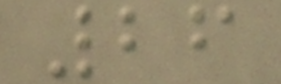26
